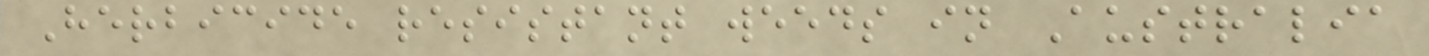Herbicide resistant weeds in Australia
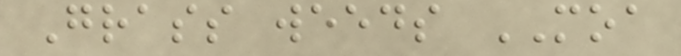Grass weeds MOA
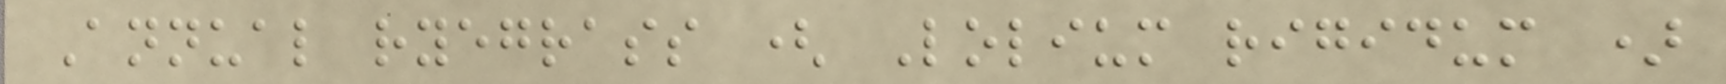Annual ryegrass ( Lolium rigidum )
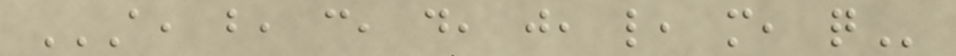A, B, C, D, J, L, M, Q
